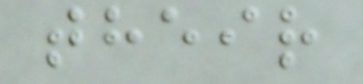their
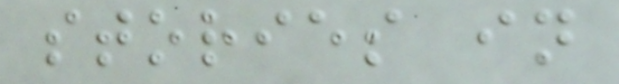stories in
